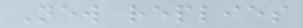New replies
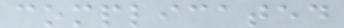complicated
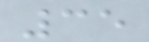35
